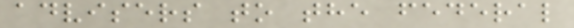advisers to the federal
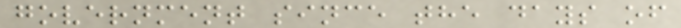government since the days of
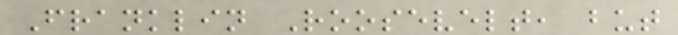Franklin Roosevelt, but
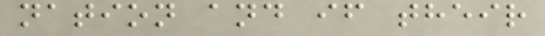nation and if their
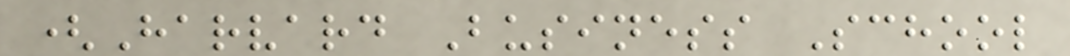(Harvard Business School
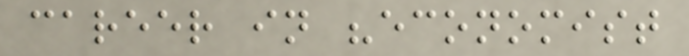career in "economist
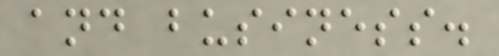and business.
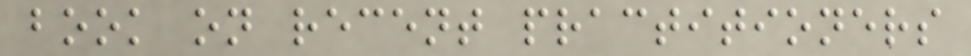book on recent practitioners
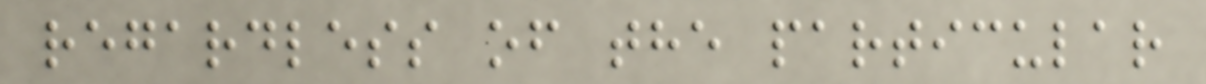regardless of the particular
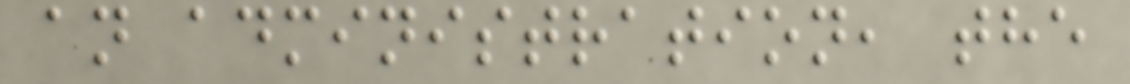an administration, the
